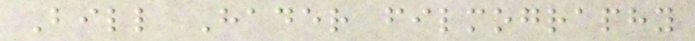Bill Hader filmography
